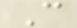C
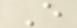E
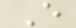E
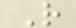R
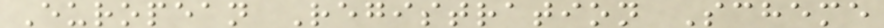European Registration Scheme
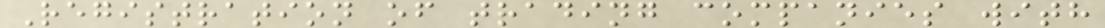Registration of trading companies with
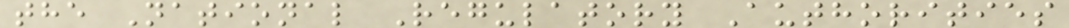the National Regulatory Authorities
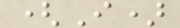(I)
